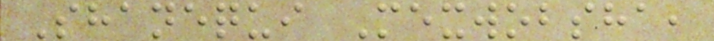Shanequi Mexwobsha,
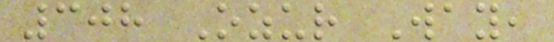308 Ozur Way,
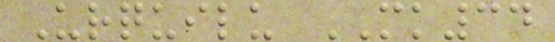Urquilu MK34
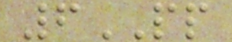6PP
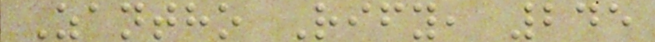Zantho Rify, 245
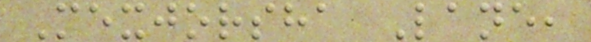Mexjorsha Lane,
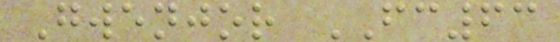Gwenjor FC63
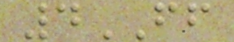4FF
